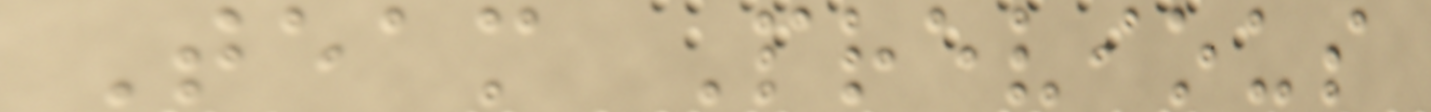Team Previous
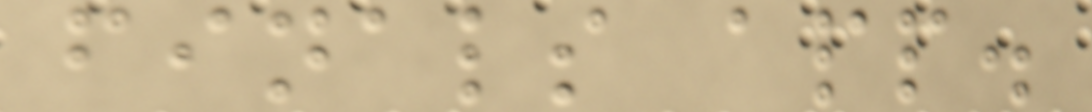finals app.
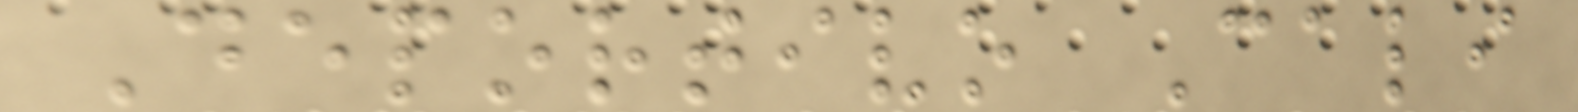Deportivo Cali
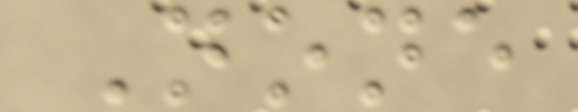None
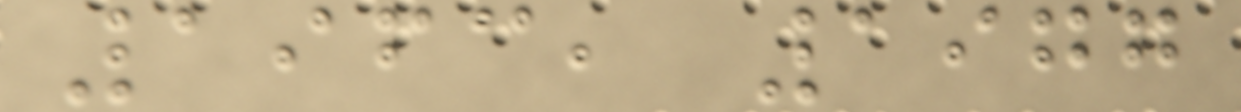1963, 1977
